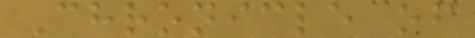Chronicle of
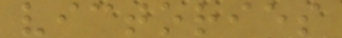victories
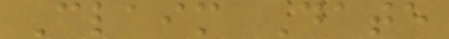Claim Date
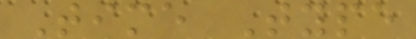Time Type
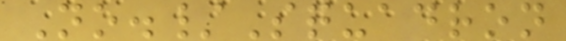No./Squadron
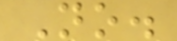No.
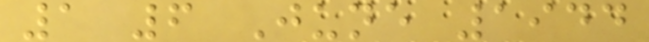1 6 June 1944
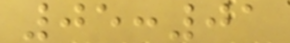05:01
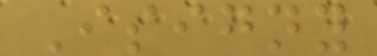Isigny
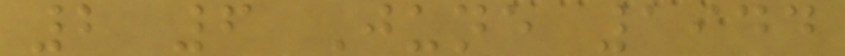2 6 June 1944
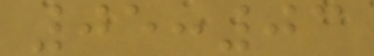05:03
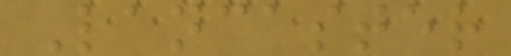Lancaster
